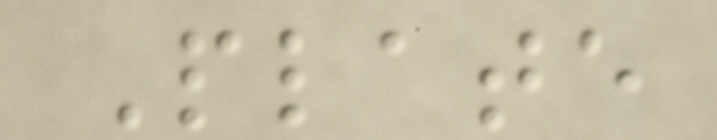Plate
